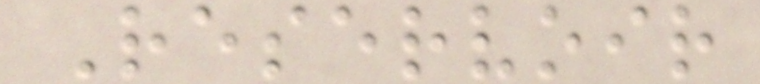Reservoir
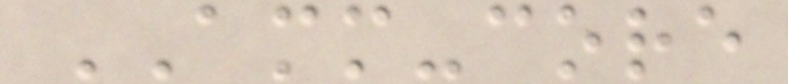AMM-core
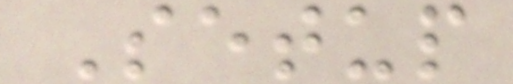Setup
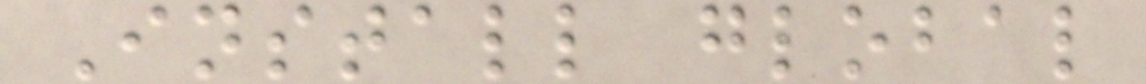Install global
